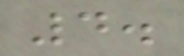4.
